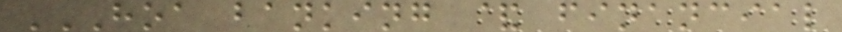HOA BANKING & FINANCIAL
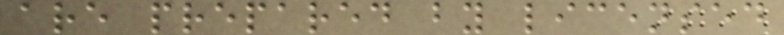are prepared by licensed
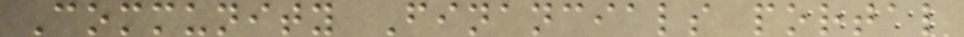Community Financials portal
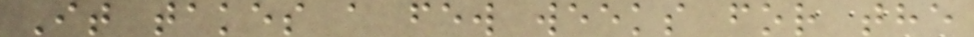It takes a few weeks for the
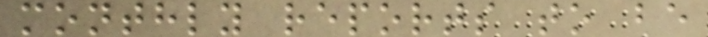monthly reports to be
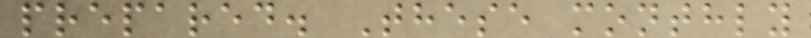prepared. These monthly
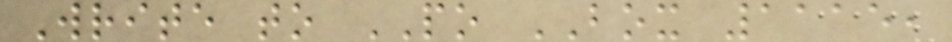Write to PO BOX 1115,
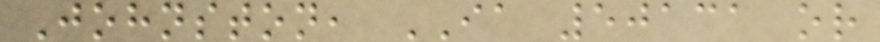Johnston, IA 50131 or
